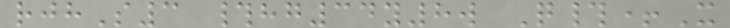rjhS3 #hg34y8w Q#+X
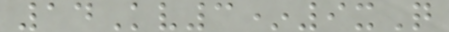14Kv3*9xQ
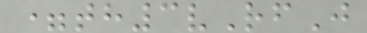=th3vRfJ
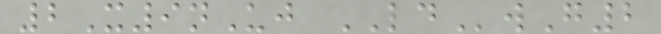2X9nUj LDwG2
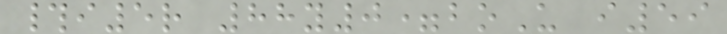#i5r 88y0=boU i59
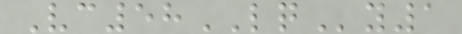Vc58LQy1
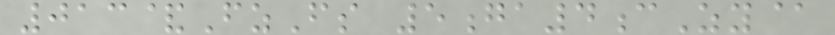013&FzFs 5ga4cZy@
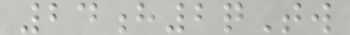24h2qTw
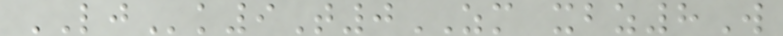LJk9T0ZM xbz8W
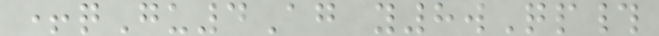+qGu4Ag y8wQp#
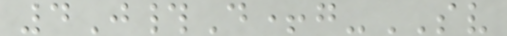4J#D+g-SV
